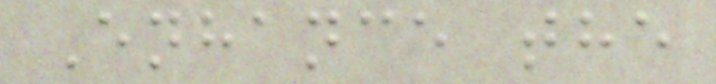Enhance the
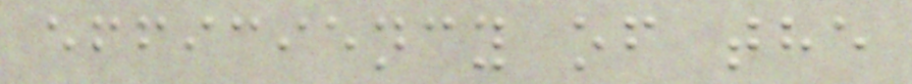efficiency of the
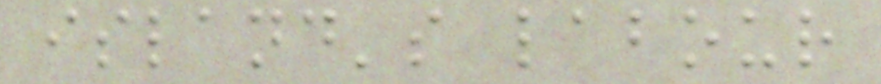island's labour
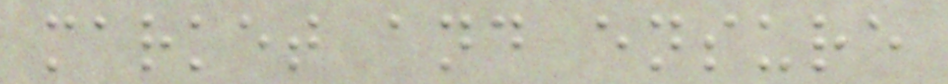market and ensure
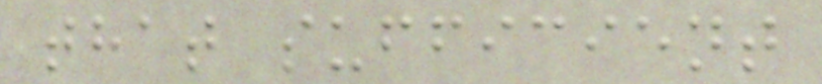that sufficient
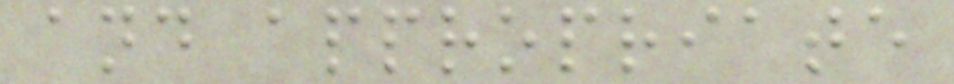and appropriate
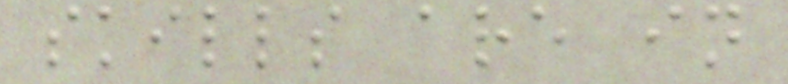skills are in
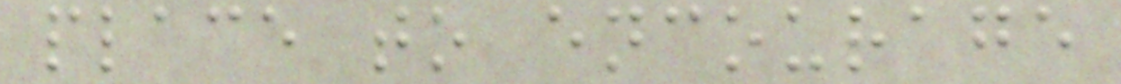place to encourage
